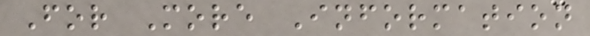For More Information
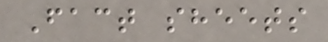Fact sheets
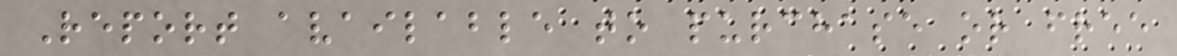Report available to purchase or free
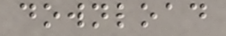download
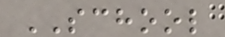SCHOOL
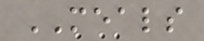MEALS
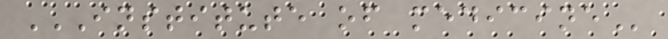INSTITUTE OF MEDICINE
